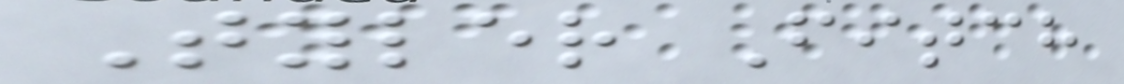Tyler Fitch
